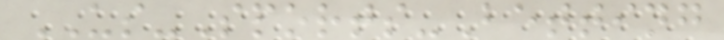US-Sports-Betting
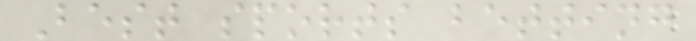Best sports betting
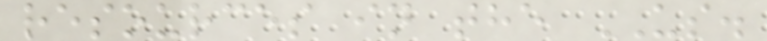resources in the US.
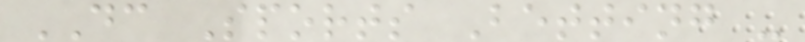DC Sports Betting -
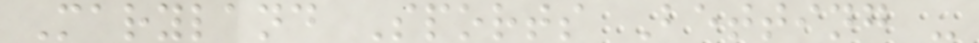Maryland Sports Betting -
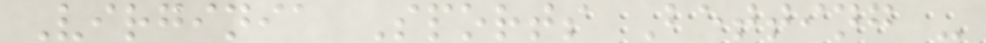Virginia Sports Betting -
